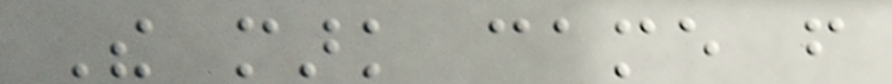The mark came from
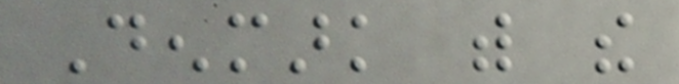Denmark with the
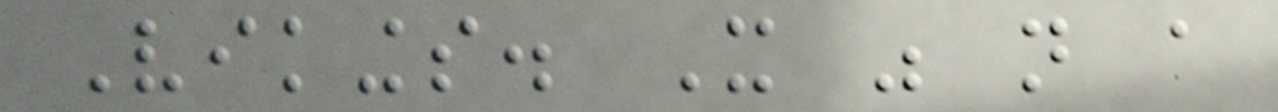Vikings. It was not a
